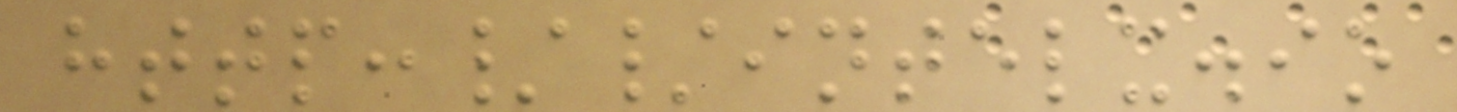http://intelx.io
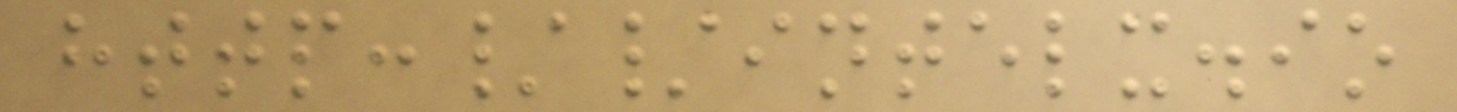http://intelx.io
